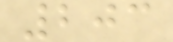203
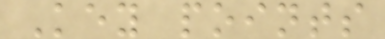Key points
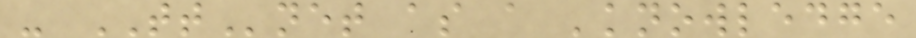- TTnet as a 'knowledge
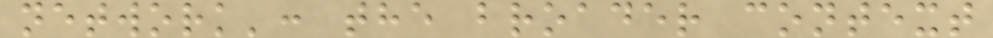network': the broader context
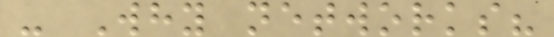- Why networks?
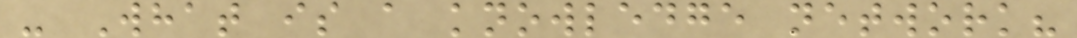- What is a knowledge network?
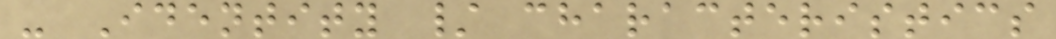- Identity / characteristics
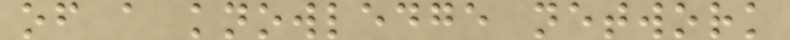of a knowledge network
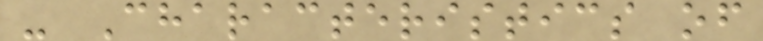- Characteristics of
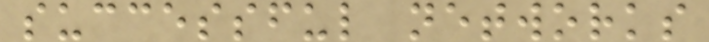successful networks
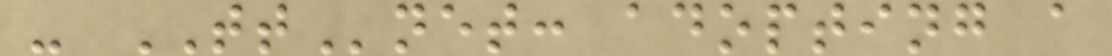- TTnet: adopting a
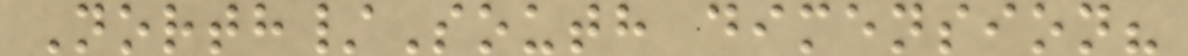North/South dimension?
